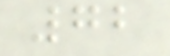72
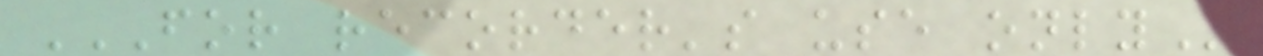FOR RECORDER'S USE ONLY
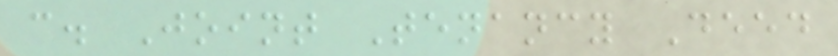c. Joint Tenancy Deed
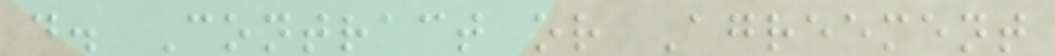d. Contract or Agreement
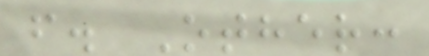f. Other:
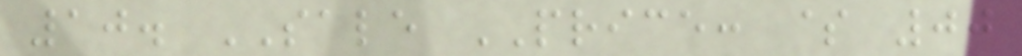10. SALE PRICE: $ 00
